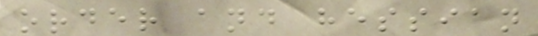order and hessian
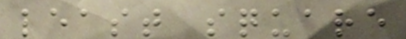least square
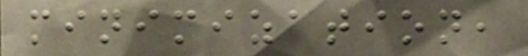minimization,
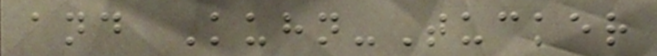and Kuhn-Tucker
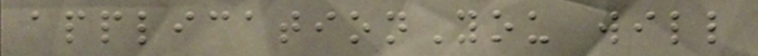applicationYou will
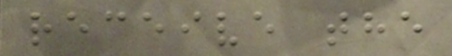receive the
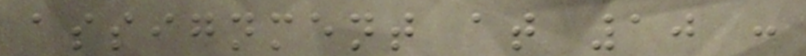assignment at 10 :
